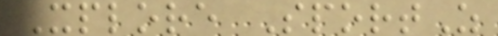Xplore SportZ
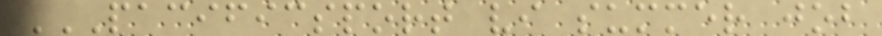PACIFICSPORT VI SUMMER JOB
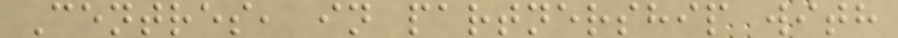Centres, in partnership with
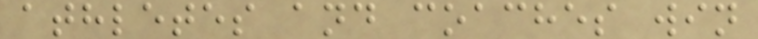athletes and coaches win
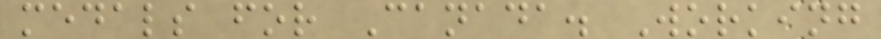medals for Canada. Working
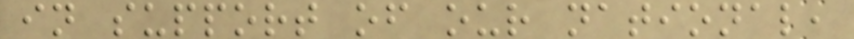in support of our national,
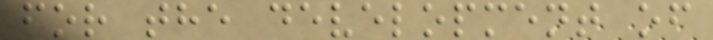for the development of
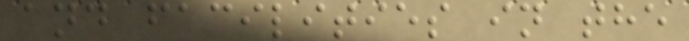and facilities in the
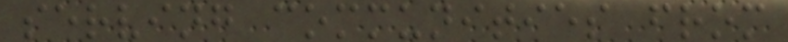serving communities from
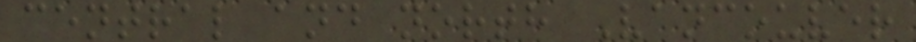central and north Vancouver
